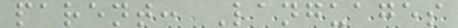parent: Languages
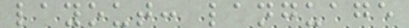layout: language
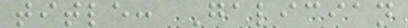title: Galician
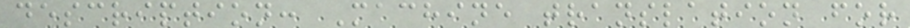description: Machine translation for
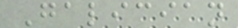Galician
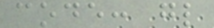code: gl
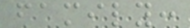family:
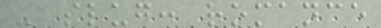- slug: romance
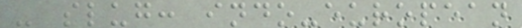- slug: indo-european
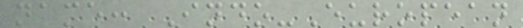name: Indo-European
